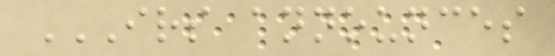IRS ANNOUNCES
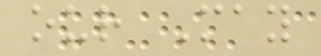our May
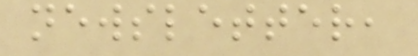newsletter,
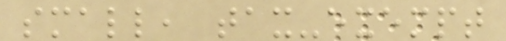small, tax-exempt
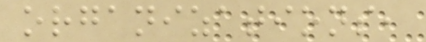organizations,
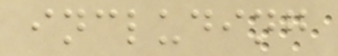including
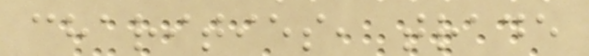charities, trade
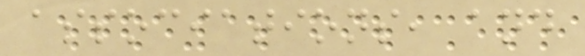associations, and
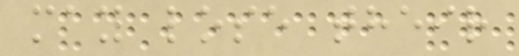may lose their
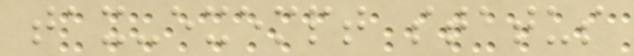tax-exempt status
